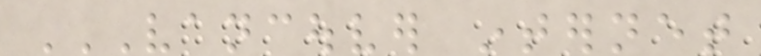VANCOUVER INTERNET
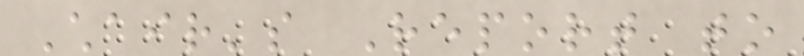Chair's Report to
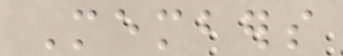Members
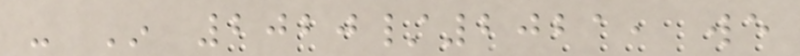- In 2020/2021, we
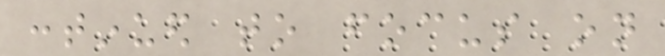continued to focus on
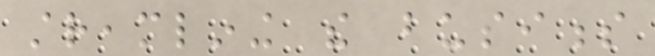streamlining the business
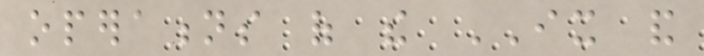operations of the IX and
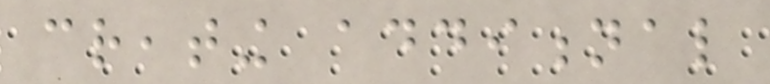creating additional
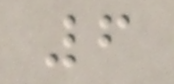6
